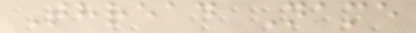Thread Name
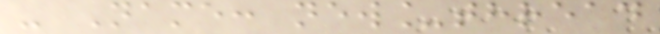- Name: new_thread
